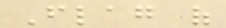Flag of
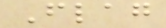Flag
